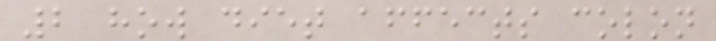2 how diet affects colon
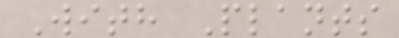With Plants
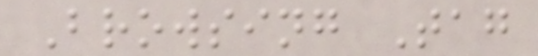Browsing Tag
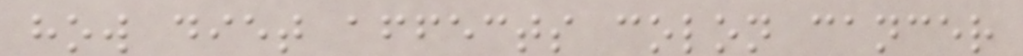how diet affects colon cancer
